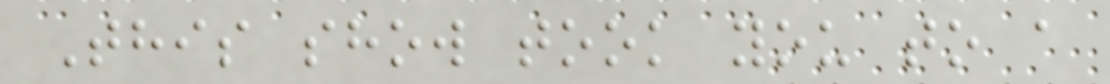This show took you to a
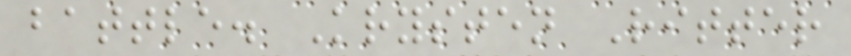battle. Krysten Ritter
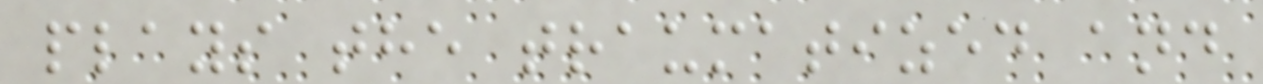plays the traumatized and
